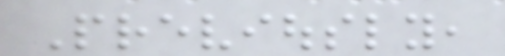Previously,
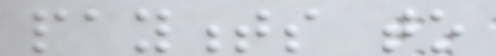payments to
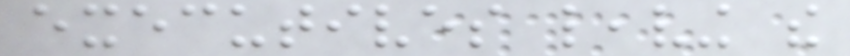executives leaving the
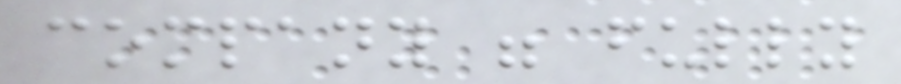company were fully
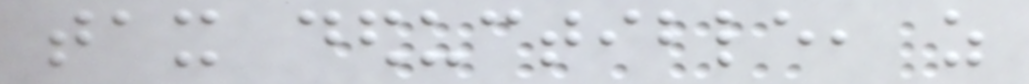tax deductible, as
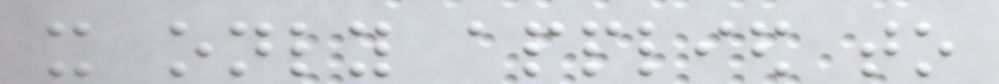it only applied to
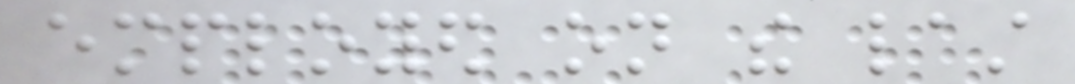employed on the last
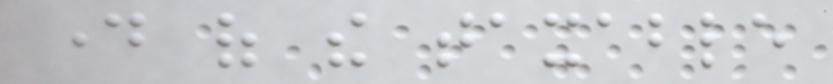day of the taxable
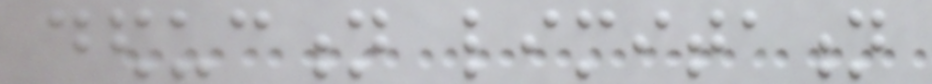deduction limitation
